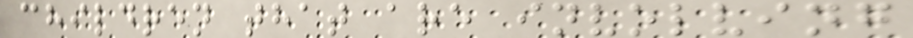children that are involving
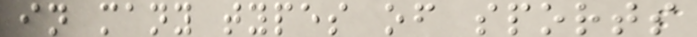in many types of sports
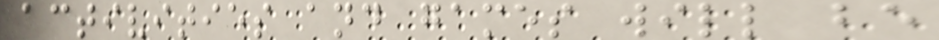activities and games will be
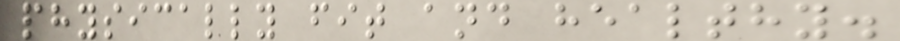physically fit and healthy.
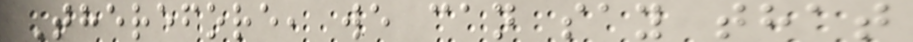Therefore, we can say that
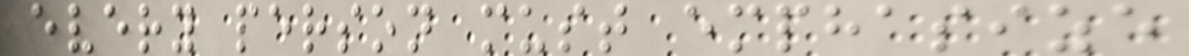every person must emphasize
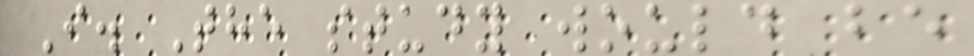I. The study would be
